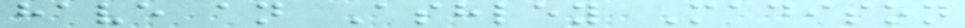have an Ashley Madison
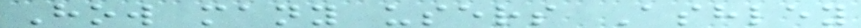How many users Ashley
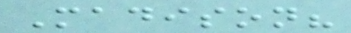Madison?
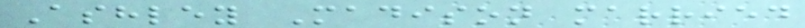Ashley Madison married
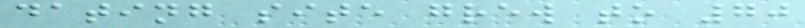dating site grew to 70
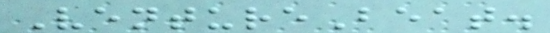VentureBeat.
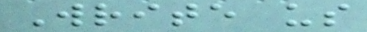Write us
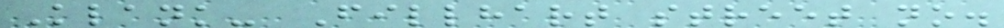Klank- Fillhart street no.
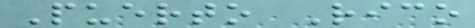Puerto Rico
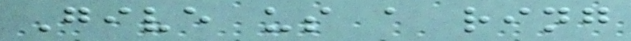Give us a ring
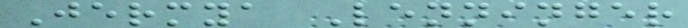Jermya Lenninger
